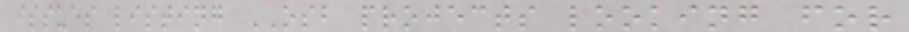issues listing OSB projects looking for
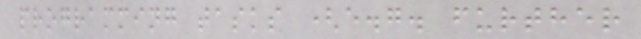programming tasks (e.g. further
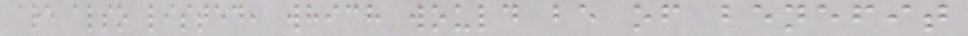are also listed, which would be of benefit
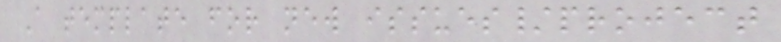A template for new issues/project
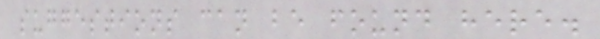suggestions can be found here.
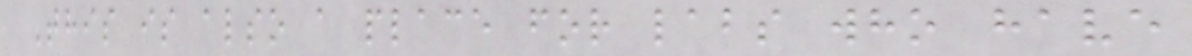This is also a place for labs who have
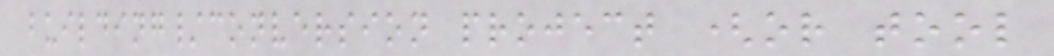building/conversion project (or tool
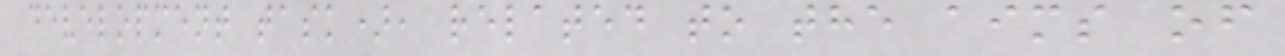development task), related to the aims of
